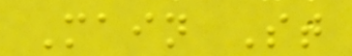Main St
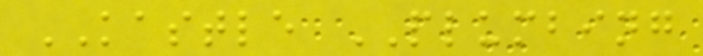KASTLE PLUMBING
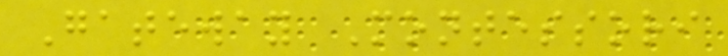Gateway Montessori
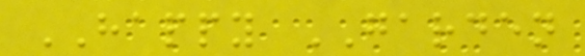HAPPY GARDEN
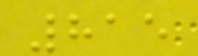815
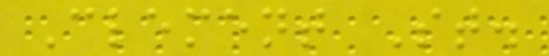Clement St.
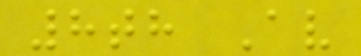8th Av
